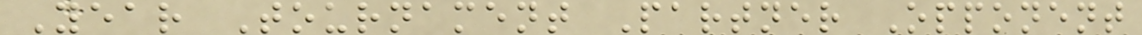Year Tournament Partner Opponent
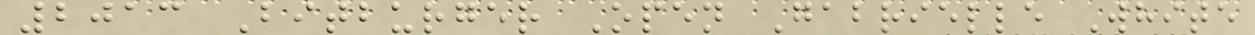2013 Bitburger Open Gabrielle White
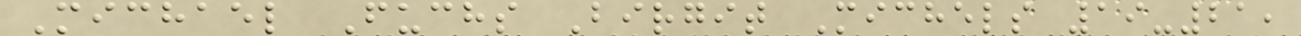Michael Fuchs Birgit Michels 19-21,
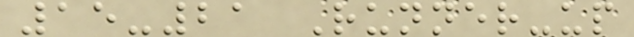15-21 Runner-up
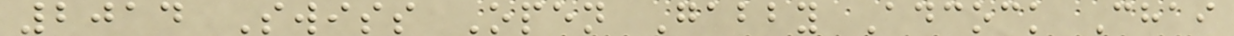2014 Swiss Open Gabby Adcock Chai
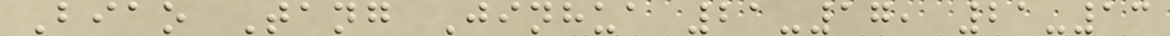Biao Tang Jinhua 21-17, 21-13
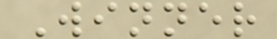Winner
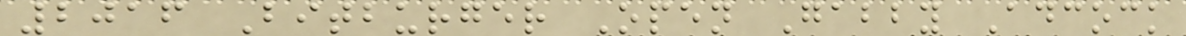2016 Bitburger Open Gabby Adcock
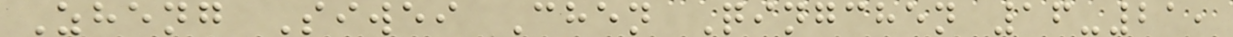Zheng Siwei Chen Qingchen 16-21,
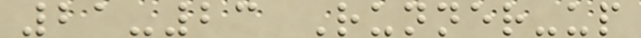21-23 Runner-up
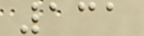131
